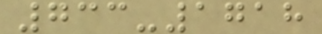733-1718
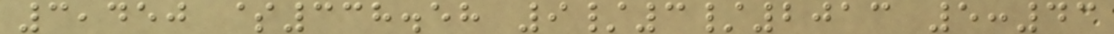3,450 $338.58 9/3/2013 5:43
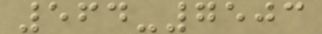564-7503
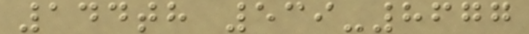144th 539-8677
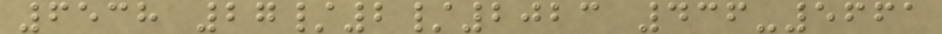6538 27/2/2023 436-5661
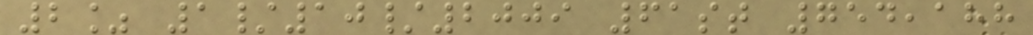2% 1/10/2009 61st 754,188
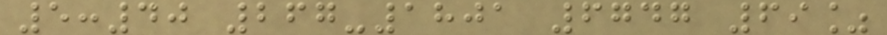5:40 267-1801 6747 69%
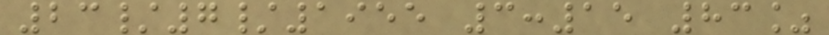23/7/1955 3:15 83%
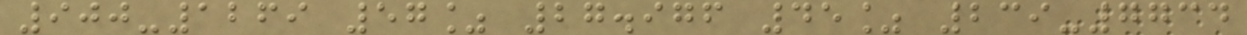900-1269 57% 27.976 45% 239-7734
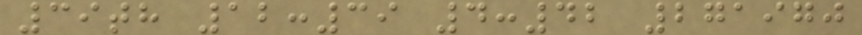39th 12:39 4:42 271970
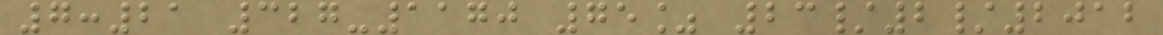7:21 327-1170 75% 23/2/2012
